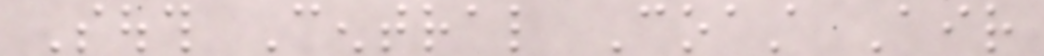South Central Coast Air
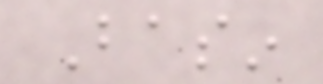Basin
